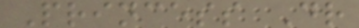Princess Dr
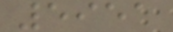5951
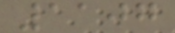1107
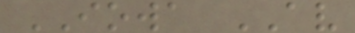IOWA AV
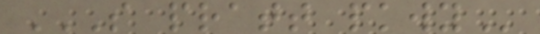S PRATT PKWY
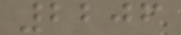2206
